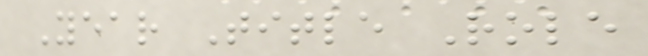Year Title Role
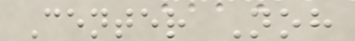Center Noh
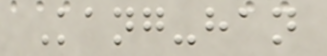Kang-han
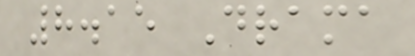8.15 Drama
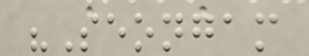"Seongam
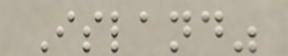Island"
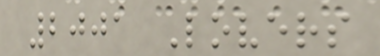2001 Lovers
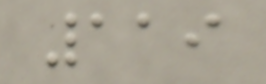119
